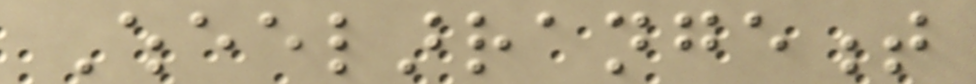Wheelarrangement
